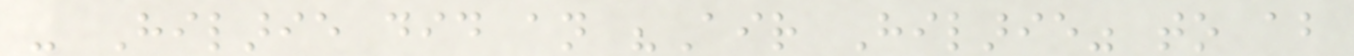- Hilarie did an "Air Hilarie" to about
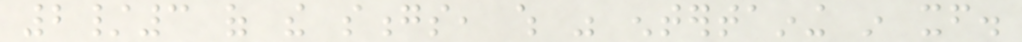2/3 of the songs, which was entertaining in itself.
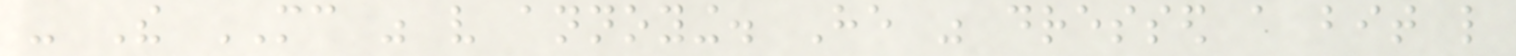- The MC was very annoying. He was dressed a bit like
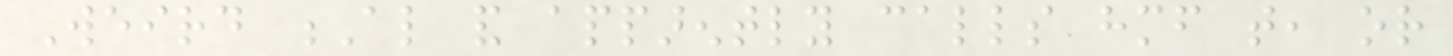Weird Al and apparently calls himself that, or
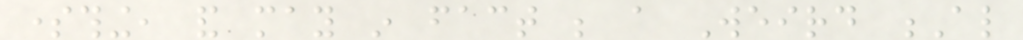something, and may in fact be a Weird Al
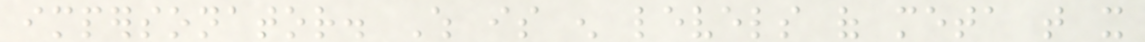impersonator. Which is enough levels of meta that it
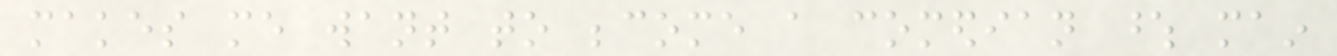makes me want to become a comedian whose main
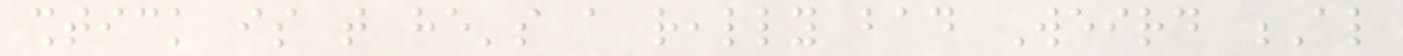shtick is that he's a really bad Weird Al
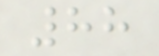88
